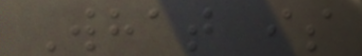What is
